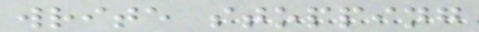write stopping
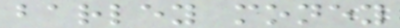barley money
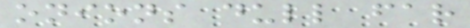onions dull far
